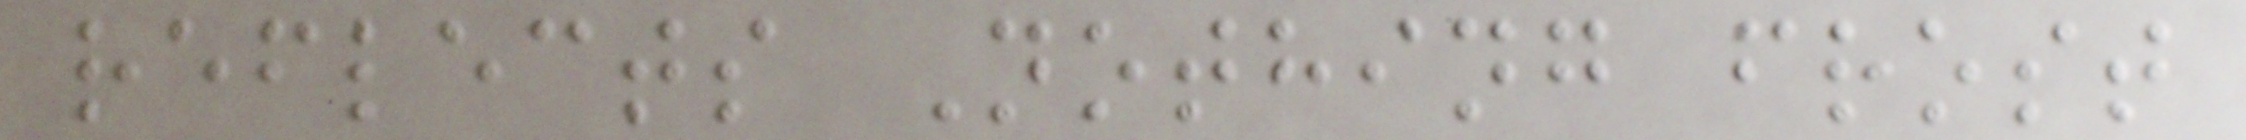reflects Nothing frost
